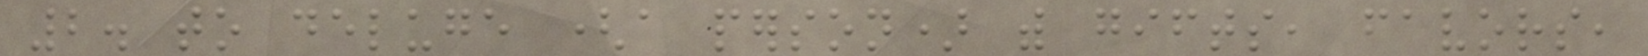2. to deluge (a person) with gifts, favors,
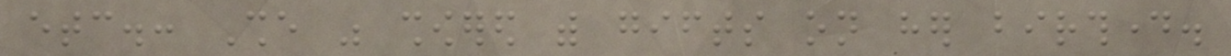etc.: She was showered with gifts on her birthday.
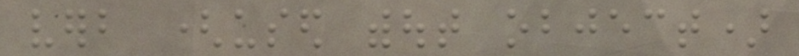verb (used without object)
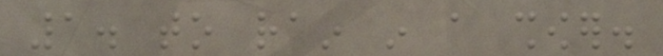1. to rain in a shower.
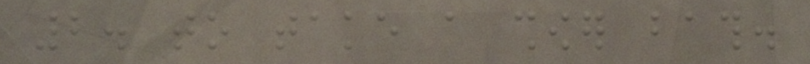2. to take a shower bath.
